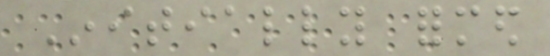Initially formed
